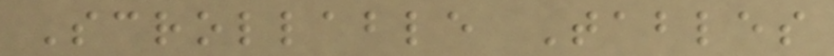Scrollable Tables
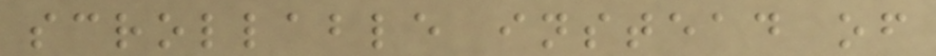scrollable instead of
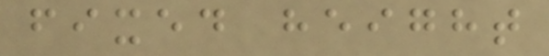fixed height
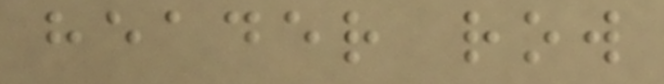header row
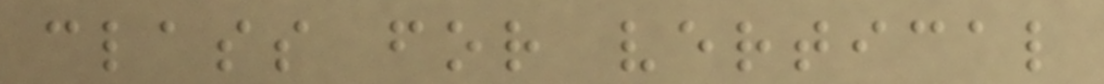class for vertical
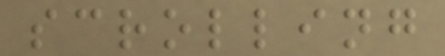scrolling
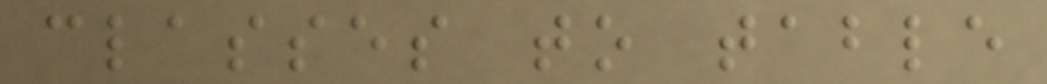classes to table
